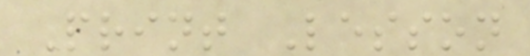Print Lesson
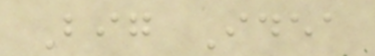Big Idea
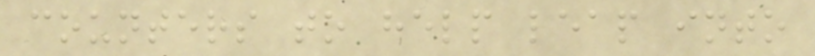counters to help leap into
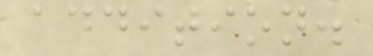addition.
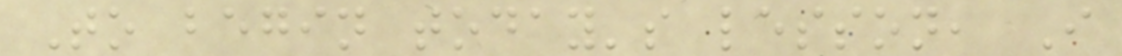To begin today's lesson, I
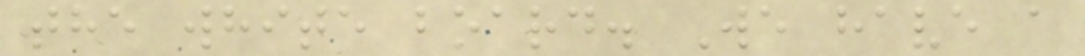the white board. We have a
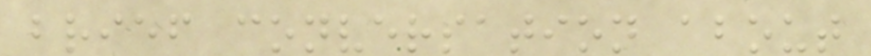brief conversation about
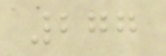277
